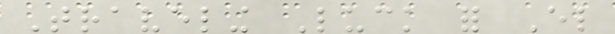Traveling Luck for El
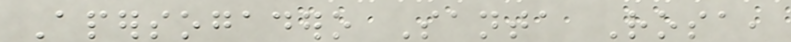Apersogadero Santa Rosa,
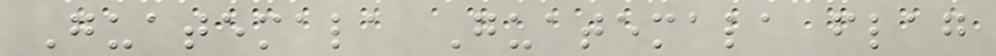Guatemala Guatemala flag
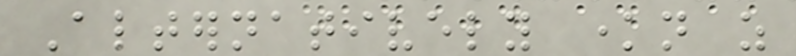Alternatively known as
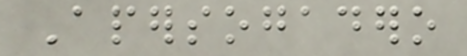Apersogadero
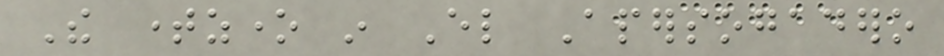The timezone in El Apersogadero
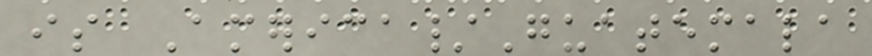is America/Guatemala
